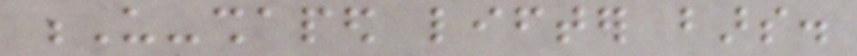U-shaped lifter bars.
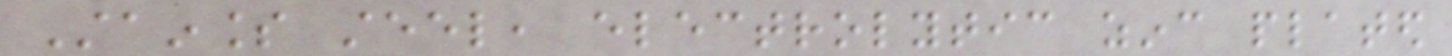Stainless steel, electrolytic zinc plated
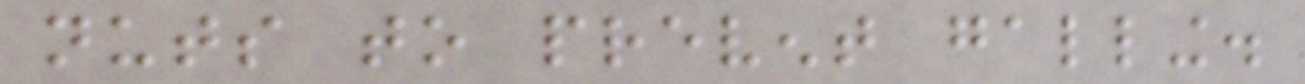nuts to prevent galling.
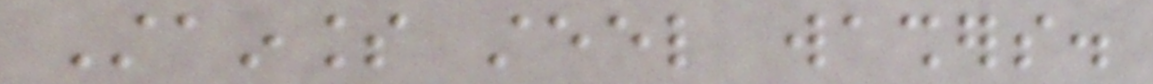Stainless steel washers.
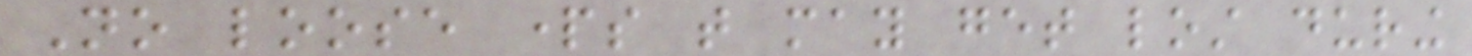No loose parts that may get lost during
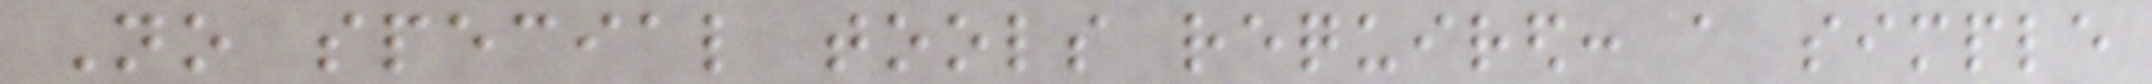No special tools required: a simple
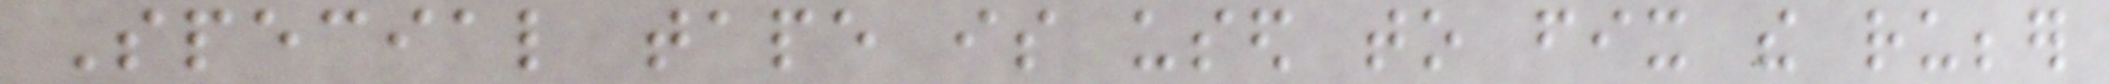Special tape is used to fix the rubber
